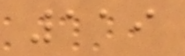119
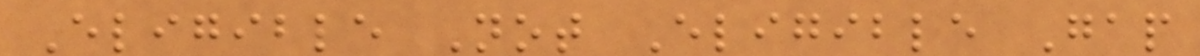Eligible Not Eligible Gap
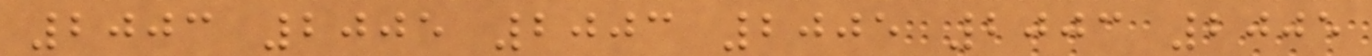2003 2005 2003 2005 2003 2005
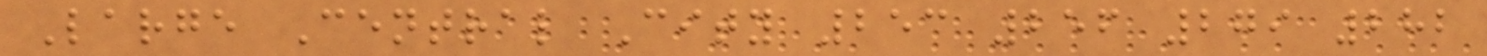Large Central City 253 256 279 282
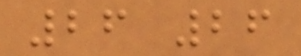26 26
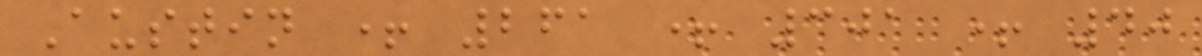Austin + 261 + 301 + 40
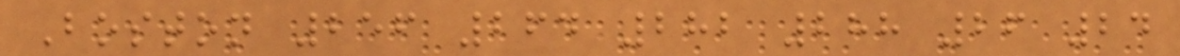Boston 256 264 282 288 26 24
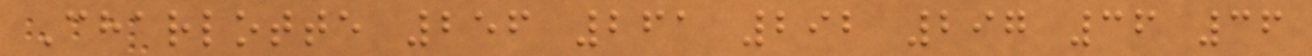Charlotte 256 261 292 297 36 36
